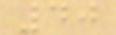40
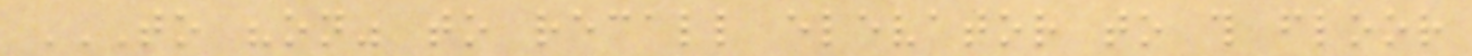TO "ON" TO RECALL ELEVATOR TO THIS FLOOR
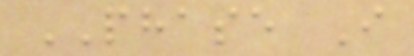PHASE I
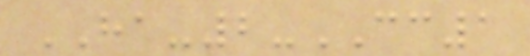HA-2-CC1
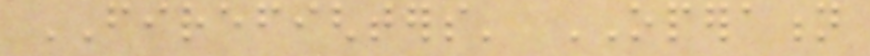FIREFIGHTERS' OPERATION
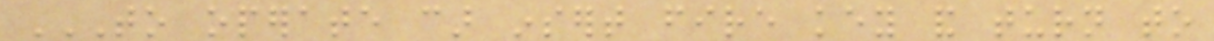TO OPERATE CAR INSERT FIRE KEY AND TURN TO
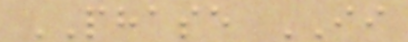PHASE II
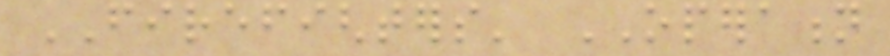FIREFIGHTERS' OPERATION
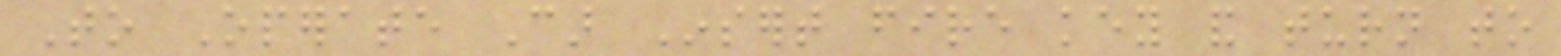To Operate Car Insert fire key and turn to
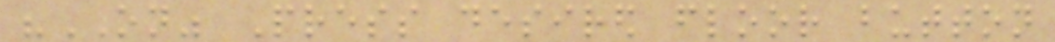"ON" Press desired floor button
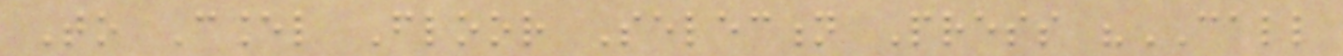To Cancel Floor Selection Press "CALL
